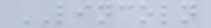LINCOLN
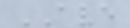AVE
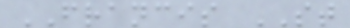FRANCIS ST
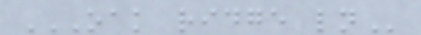OAK RIDGE LN
